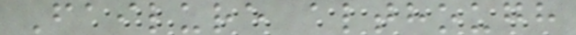Failure although
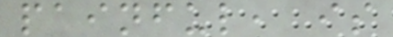painful, is
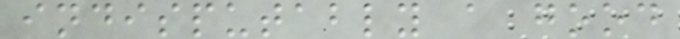indisputably a good
